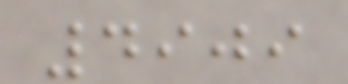4909
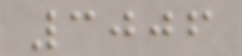3006
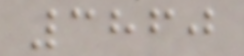3860
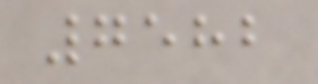7582
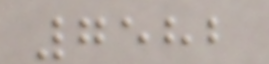7582
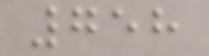758
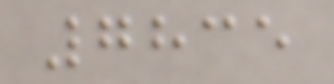7835
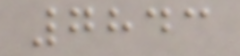7843
